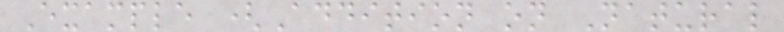Example (Addition on Natural
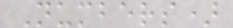Numbers)
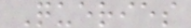Queries
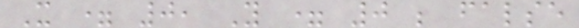X = 0, Y = 0 ; false
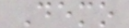Demo
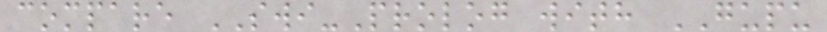compare SWI-Prolog with GUPU
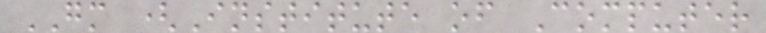GM (Institute of Computer
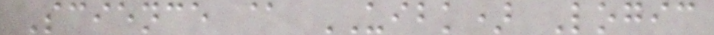Science @ UIBK) Logic
